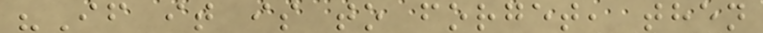"If it is to forget, then
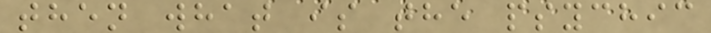then what is the psychic
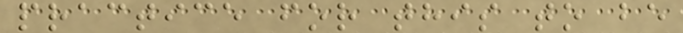practice for this to be
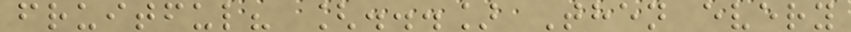fruitful? [...] Then every
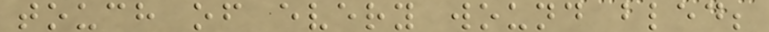touch of every wound bled;
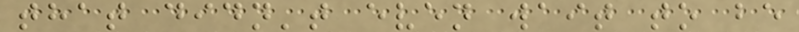that didn't even wait to be
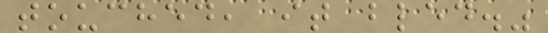touched, it bled."
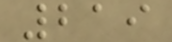219
